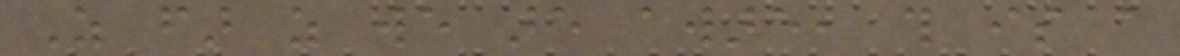As far as we are aware, this is a
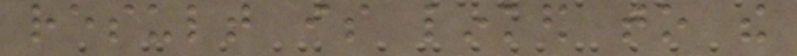result is linked to the
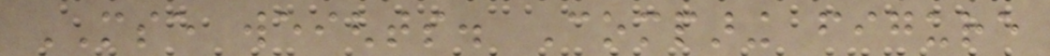MSE weights. Comparing figure
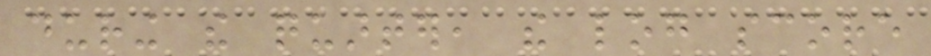during the quarter, the log score
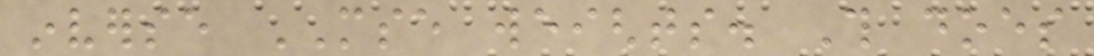inverse MSE weights. This does
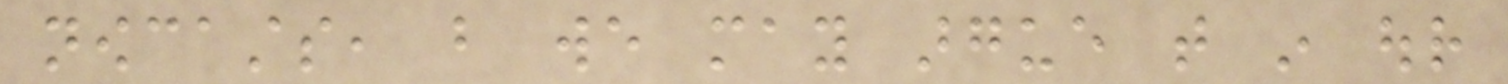nowcasts, but we may argue that in our
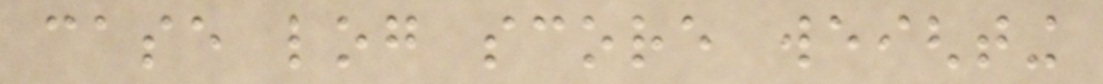case log score weighting
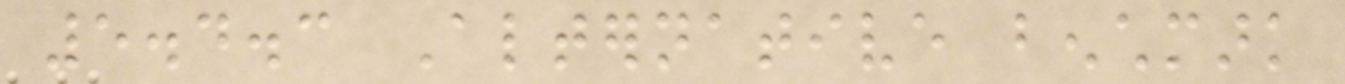5.4.3 Alternative benchmark
